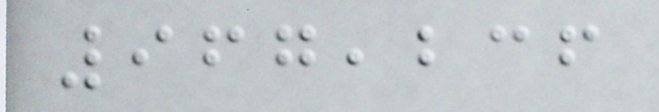967,236
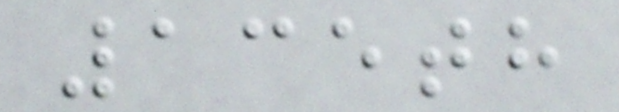135th
